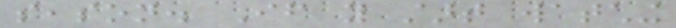season. If you start watching
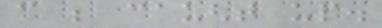can be caught up.
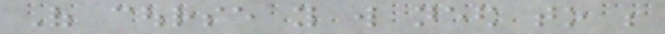Of course you will need to be
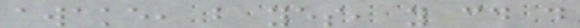awake, but yes, you could do
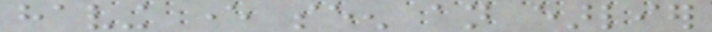having ever seen an earlier
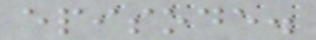episode.
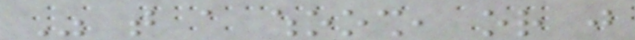Was that a whoosh, or just
